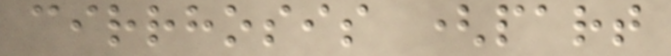cirrhosis (part
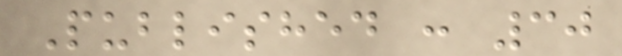Published : 30
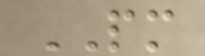PM
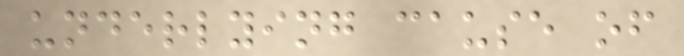underlying cause of
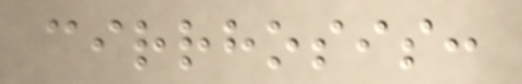cirrhosis:
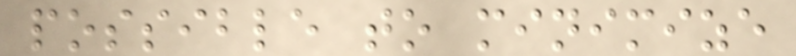possible to minimize
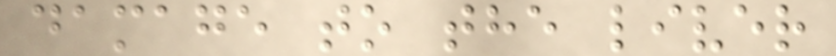damage to the liver
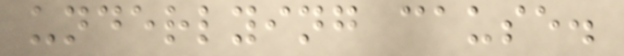underlying cause.
